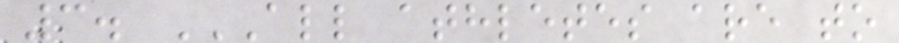3. ALL ATHLETES ARE TO
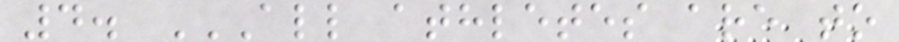4. ALL ATHLETES ARE TO
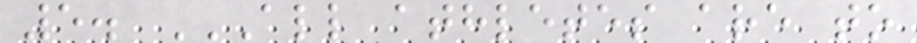5. ALL ATHLETES ARE TO
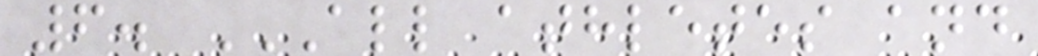6. ALL ATHLETES AND
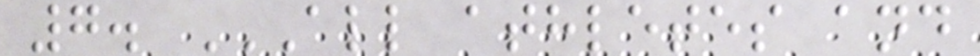7. ALL ATHLETES AND
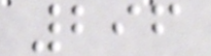296
